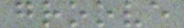groove
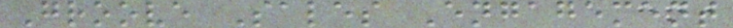Groove Sales Engagement
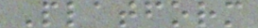Platform
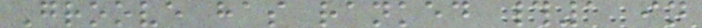Groove has ranked #1 in
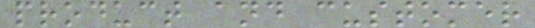product and customer
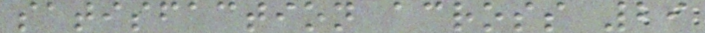satisfaction across 29
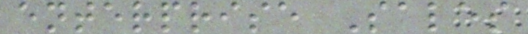enterprise Sales
